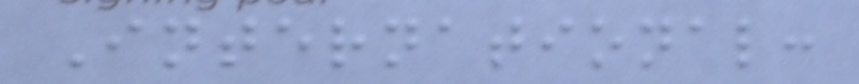International:
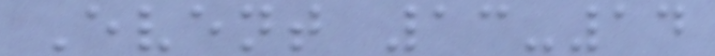Event 13-14
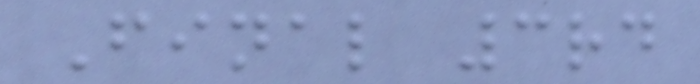Final 3rd
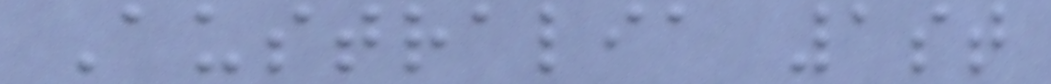Australia 1st
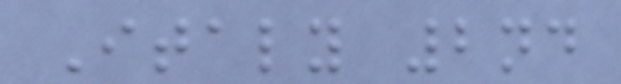Italy 2nd
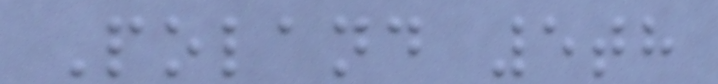Poland 5th
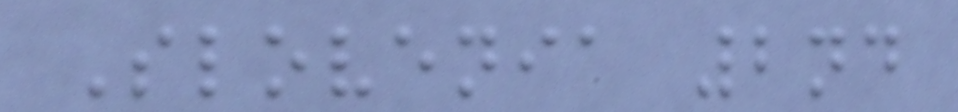Slovenia 2nd
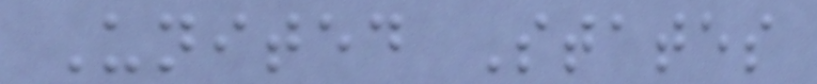United States
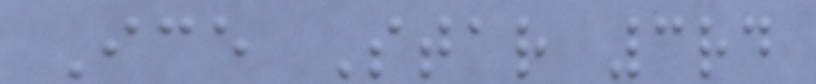Ice Star 3rd
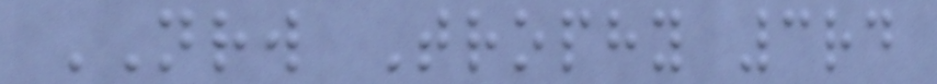NRW Trophy 3rd
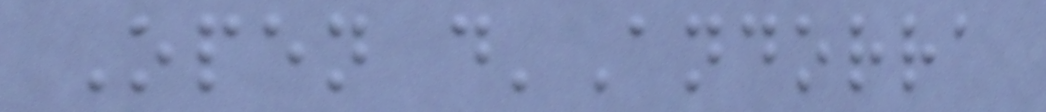Open d'Andorra
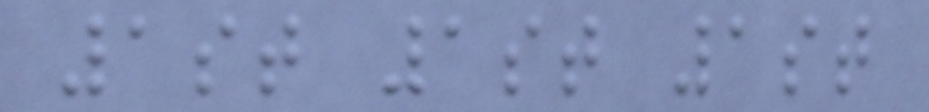1st 1st 1st
